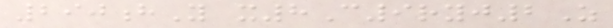290hY x8C9ryj2Z
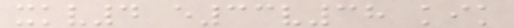xkv4 e33v38 kik
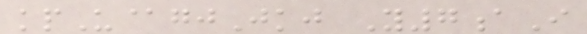kpU@gjJkj Y7aI
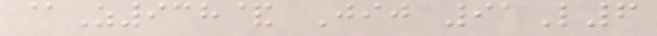@Z938& Jij 91L6
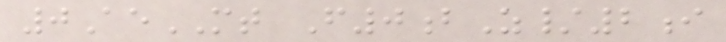0AeMT F0bZ/2i
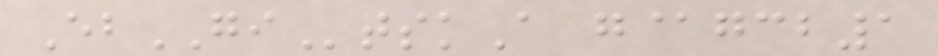EbGItskA g@gcb1
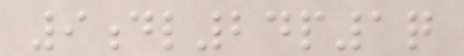9dl24p1q
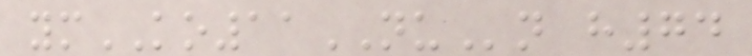ymKO11NUn h74
